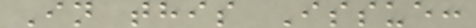In this Issue:
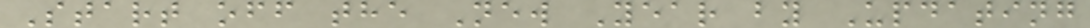Start off the New Year by Updating
